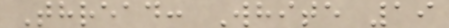Thread: White 19
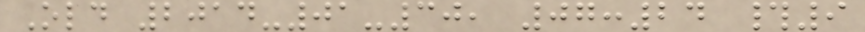Old 2014-01-30, 07:24 #9
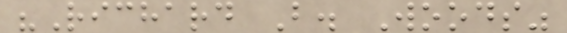"Richard B. Woods"
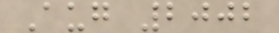Aug 2002
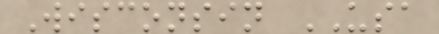Wisconsin USA
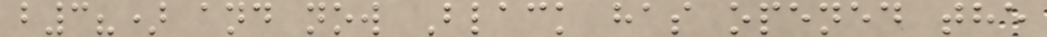b3?) and now Black has opened the
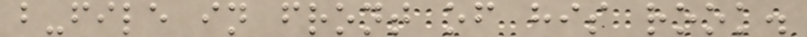b-file in front of his rook.
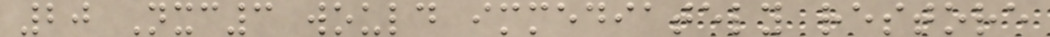20 Nxc3 would immediately restore
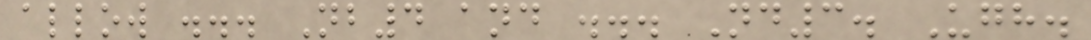allow ... Nb4 and ... Nd3. Ugh.
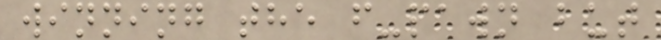winning the f-pawn but
